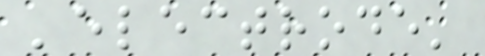'electrode'
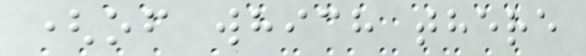(of which there
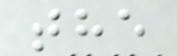the
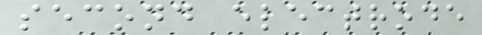second electrode
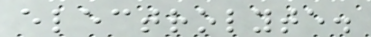electrolyte.
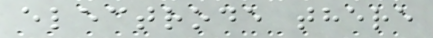electrode there
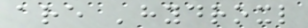are 'hydroxl
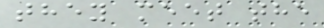they meet the
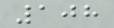108
